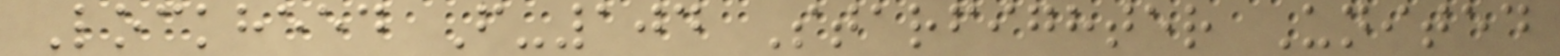Lockheed F-104 Starfighter United
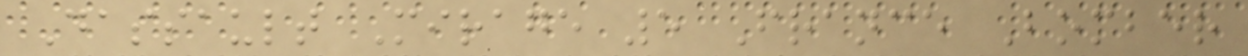Dassault Mirage 5 France Bomber
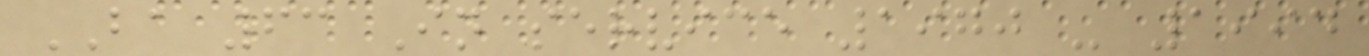BA 63 In service 1970 - 1994
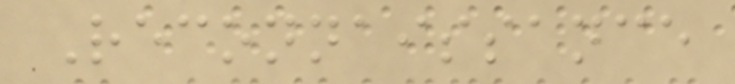Reconnaissance
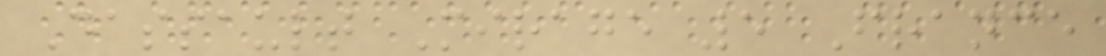Dassault Mirage 5 France
